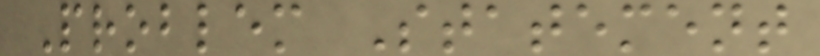Problem Statement
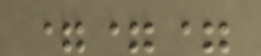===
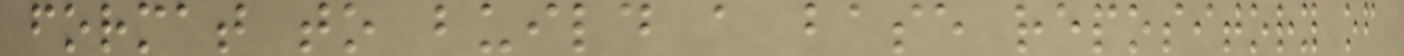format to build a base repository of
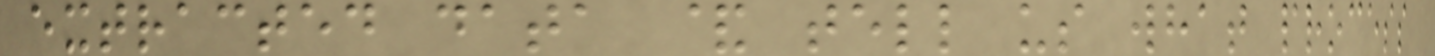extracted data & tell us what process
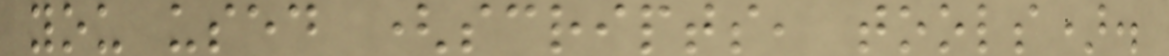you used (scripts, tools).
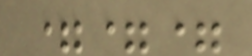===
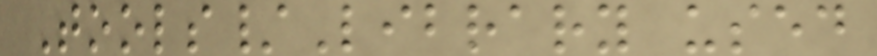Tools/Library used
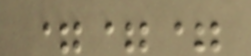===
